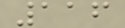116
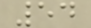54
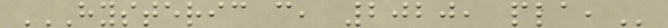HYSTERIC C, 2020, PLA,
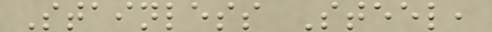Stainless Steel,
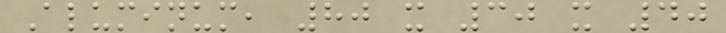Aluminum, 80 x 30 x 40
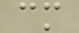cm
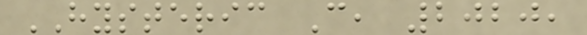HYSTERIC C, 2020,
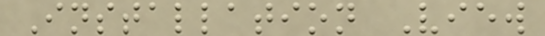Installation View
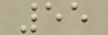55
